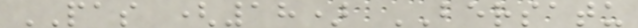PAS (18) BERSATU
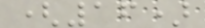(16)
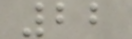22
